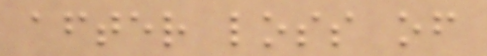after loss of
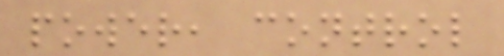power, control
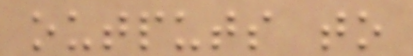outputs to
